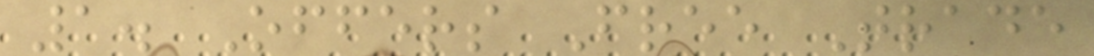1. Offers Free Trade
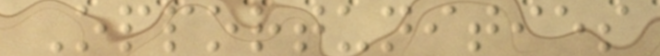Opportunities
